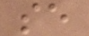se
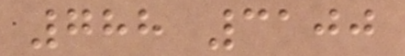788 3100
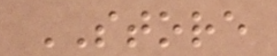STORE
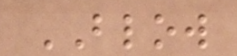BLOW
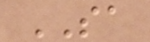SA
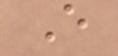E
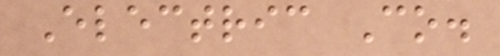Electric Co.
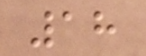18
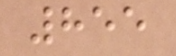855
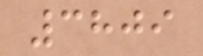3809
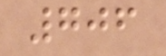706
